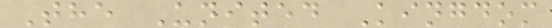The United Kingdom
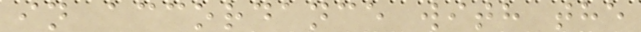in accordance with the
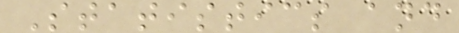Statistics and
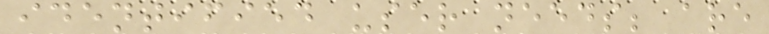identified user needs; are
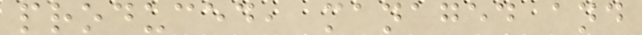produced, managed and
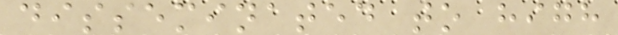disseminated to high
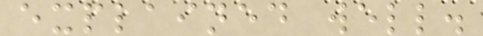explained well.
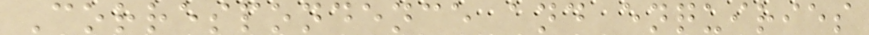Correspondence and enquiries
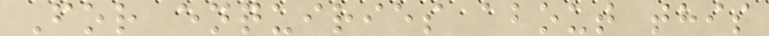For enquiries about this
